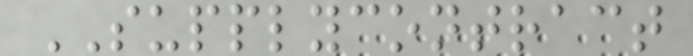SUPPLYCONTRACT
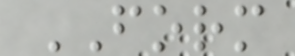FORM
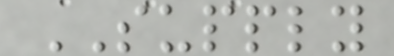SUPPLY
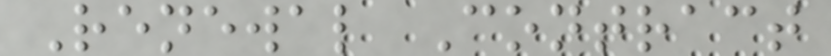Renewal Contract
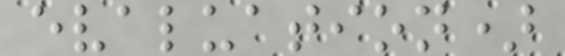evaluation)
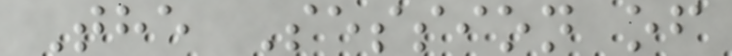The Session of
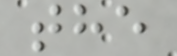the
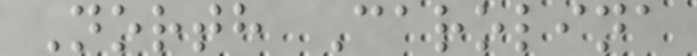North Carolina
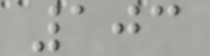103
